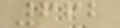662
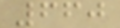660
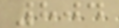804
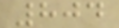804
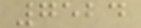7524
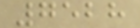7528
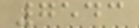7543
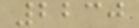2230
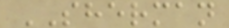SHERMAN
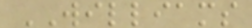WILLIAMS
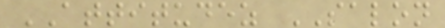ATTITUDEZ SALON
